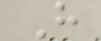H
